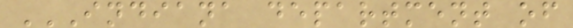INDIANA DEPARTMENT OF
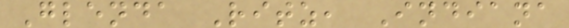Glenda Ritz, Indiana
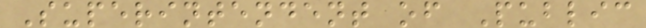Superintendent of Public
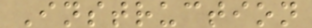Instruction
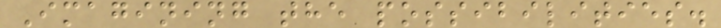Imagining the possibilities.
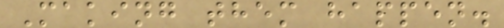Making them happen.
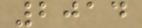2014
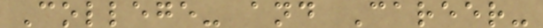College- and Career-
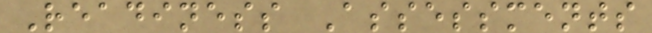Readiness Assessments
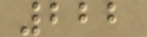222
